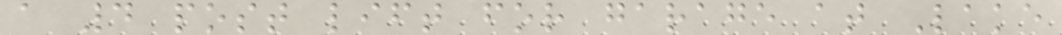a 4 post lift for garage at Lake
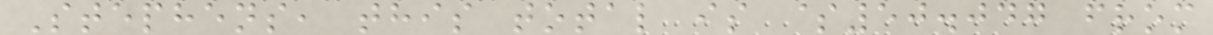Stephens, this total is $50.047 from
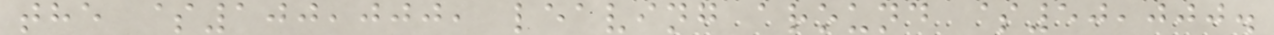the $100,000, leaving around $50,000.
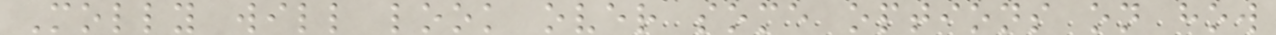Molly will look over some options on how
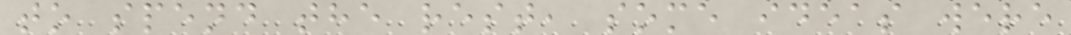to spend the rest, some ideas were
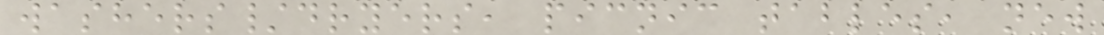washers/dryers, picnic tables, new
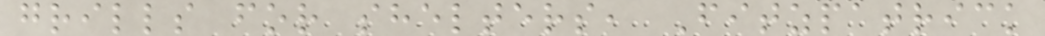grills for shelters, Fitzpatrick
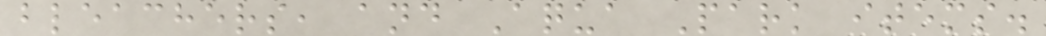bleachers, and Aqua Park items.
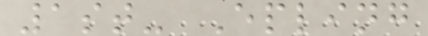1st- Epling
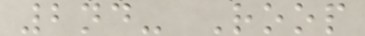2nd- Roop
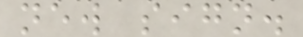new sign.
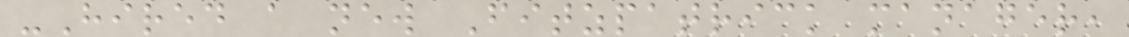-Hired a new Fitzpatrick manager,
